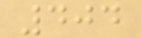404
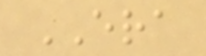ERA
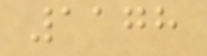1178
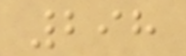298
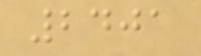2401
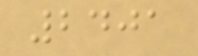2401
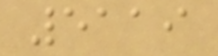5119
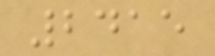2415
